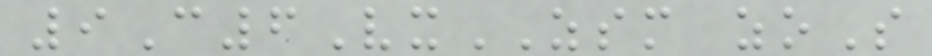9C6VxZSM zoS
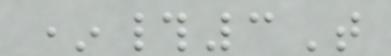*#3T
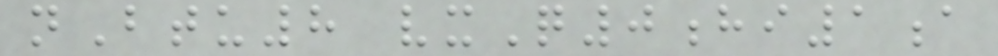nBtu8 vxQ0hi1a
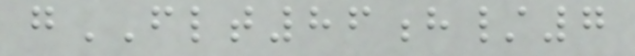gFLT86h/7
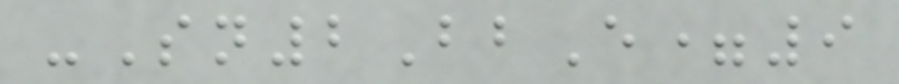-Sn2BbE=9
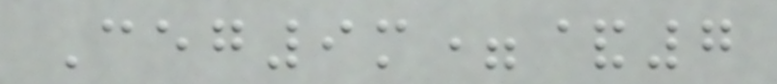Ceg9m=&7
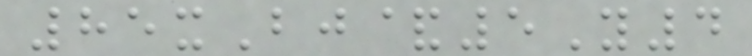85xBj&5Y4
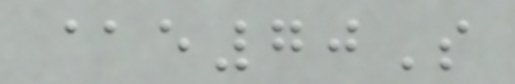@e70S
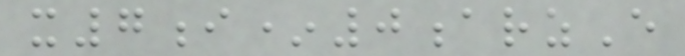x7i*0arzE
